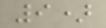9)
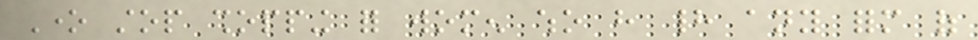One stop shopping for women who have had any form of
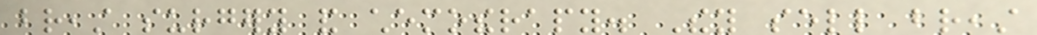breast surgery and chemotherapy. They sell breast
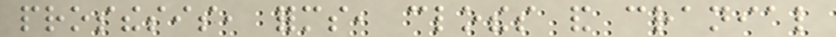prosthesis, forms, clothes and cranial
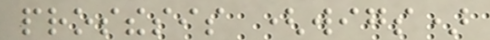prosthesis (wigs)
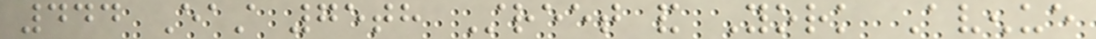444 East 75th Street and York Avenue
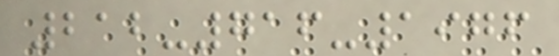212-716-1976
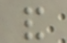and
